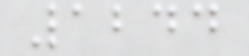1244
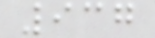937
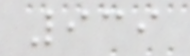939
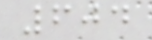604
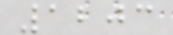1203
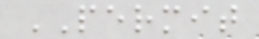PERMIT
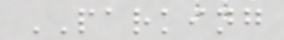PARKING
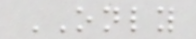ONLY
